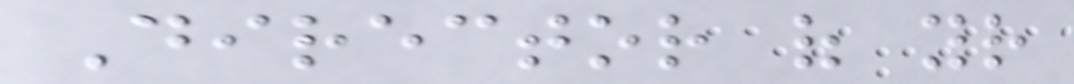Director of your
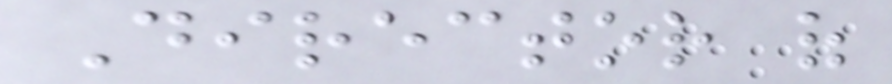Director of
